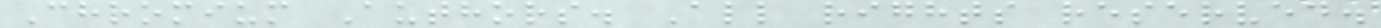Chromium Authors. All rights reserved.
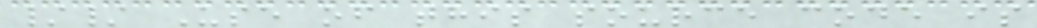// Use of this source code is
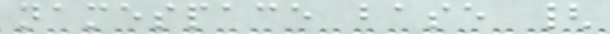namespace base {
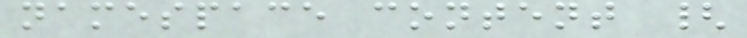namespace content {
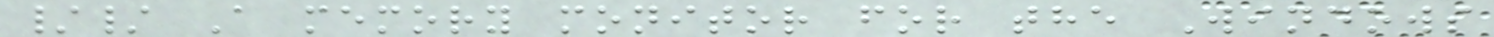// A memory monitor for the Windows
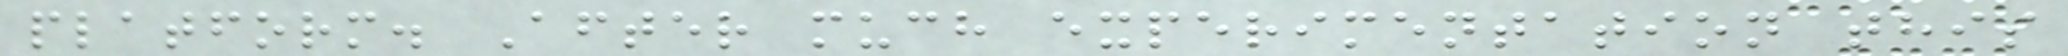platform. After much experimentation this
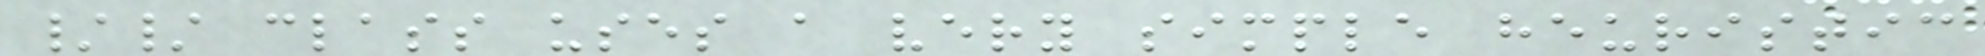// class uses a very simple heuristic
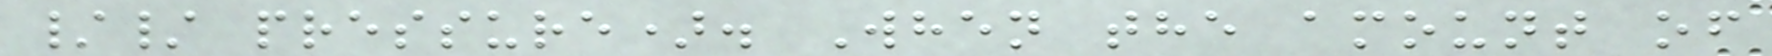// pressure). When the amount of
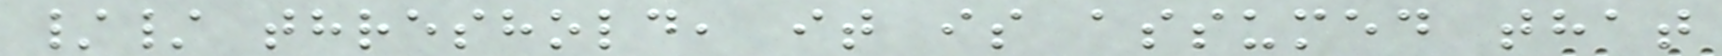// threshold, it is assumed that
